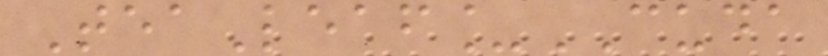TeaLeaf_CUDA
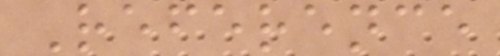Reference
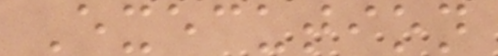Execution
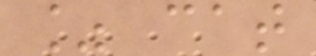% cat
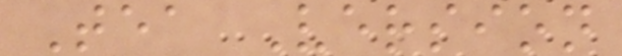Tea Version
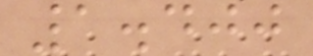1.400
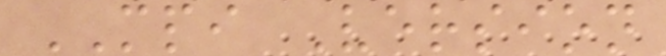MPI Version
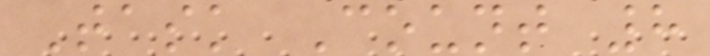Task Count 8
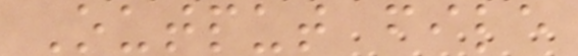Output file
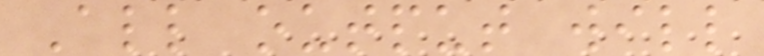All output will
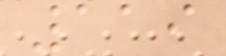119
